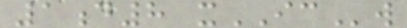1d8 xICw
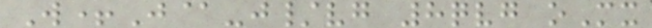W+J@-j/vg 8qvg oMx
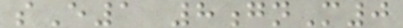sE1 8gnM0
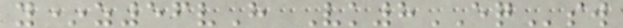y*z56vH Vk8EQsw
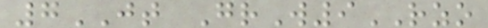7JT GrW9RZO
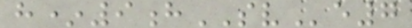h*9hSVe7
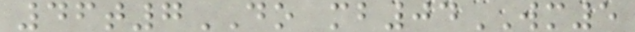46t7DO mb04WM5
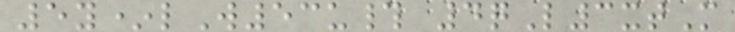5y*lW53u# 4qL3xtM
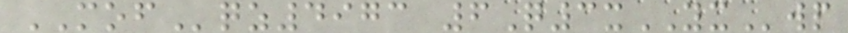MOFqz4973 6Q3xYXwp
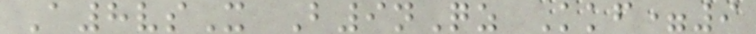A8vsX B9nQz Kkf=9
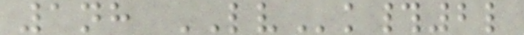1nh LVk#2l
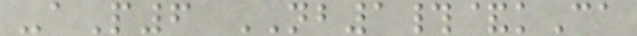-aP6 NB1#&kCa
